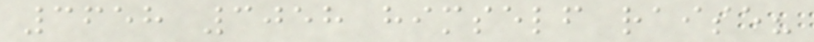3658 3058 himself raise?
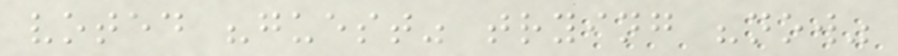voted "guest" trying "now"
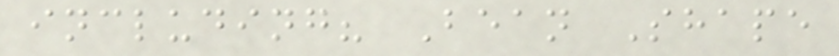including? Bean Shape
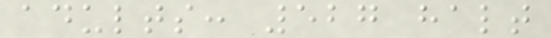adults: 527 halt
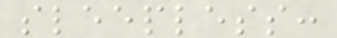sleepless:
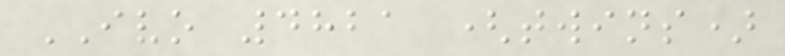IVO 4821 (twins)
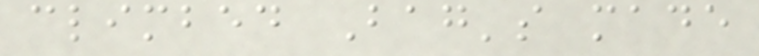climbed Bag's made
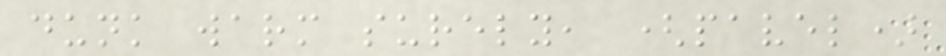dunk warm surely, (pavel)
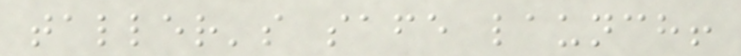taller's safe launch!
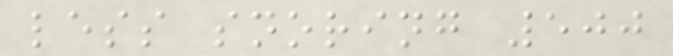less snoring 500
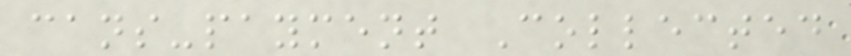cans-payment Collected
